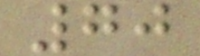70
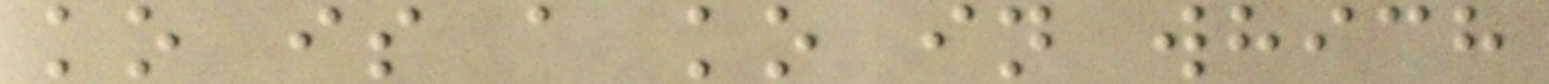ko is a ko in which
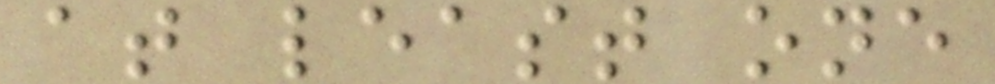at least one
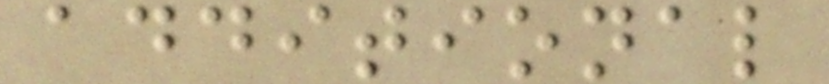additional
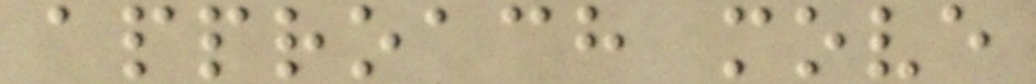approach move
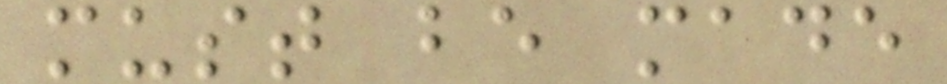must be made
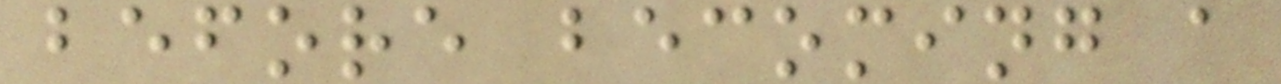before becoming a
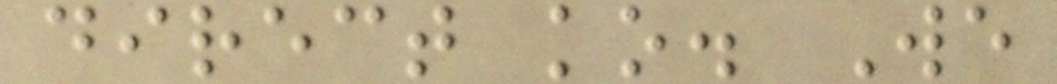direct ko. We
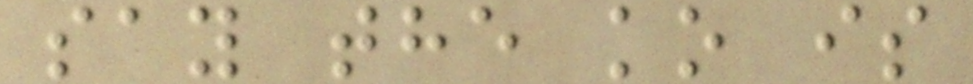say the ko is
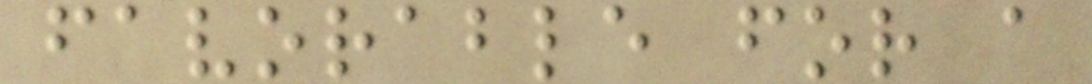favorable for a
